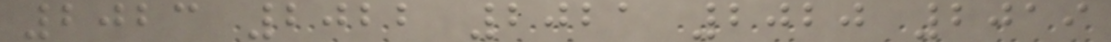2023 2022 2021 2020 2019
